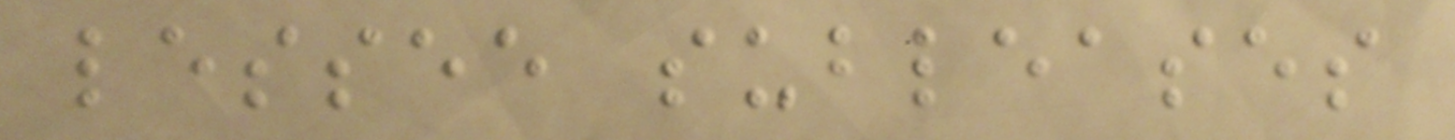lessee subleases
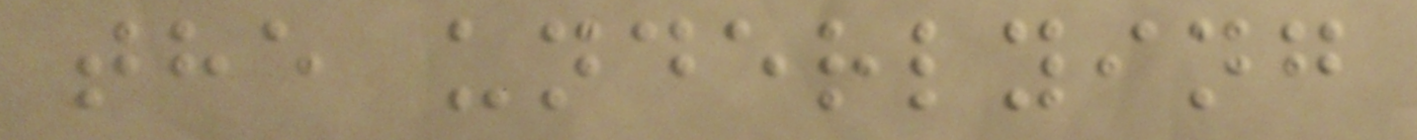the underlying
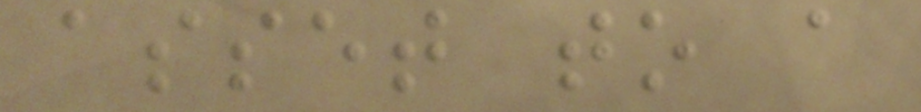asset to a
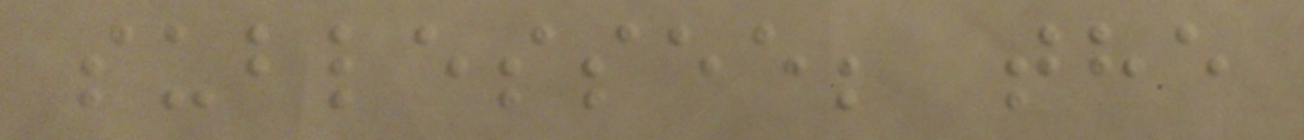sublessee; the
